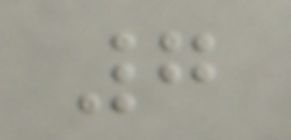7
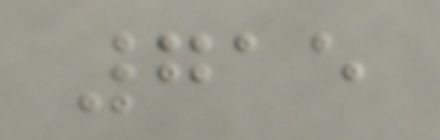715
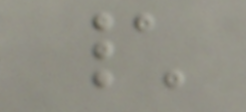\
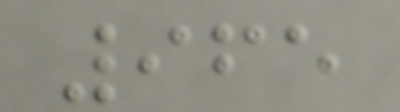965
